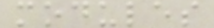modules
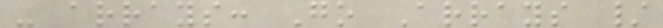- arrays: Go Arrays /
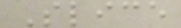Slice
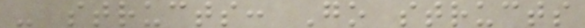- structs: Go structs
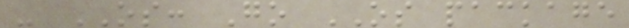- OS: Go OS package
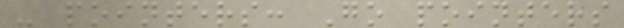- pointers: Go pointers
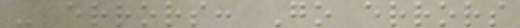- errors: Go errors
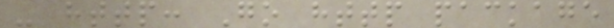- http: Go http package
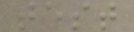test
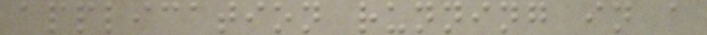application running in a
